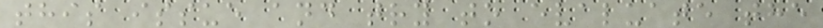this issue and try to evaluate the
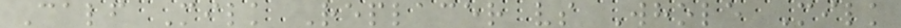Calf Milk Replacer vs Whole Milk
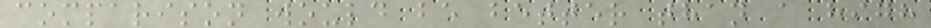comparison would be better than a high
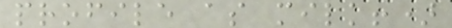profile as milk!)
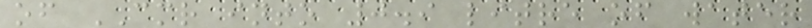of CMR into 0.9 litre of water
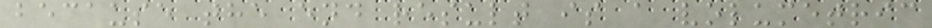because the end result is a volumetric
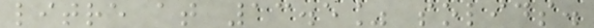litre at 13.5% solids.
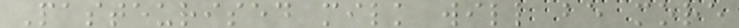Pasteurised milk will be more
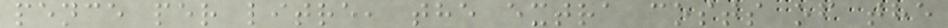pence per litre, the extra costs of the
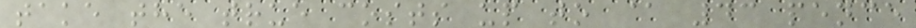take the true costs up to @ 43 pence
